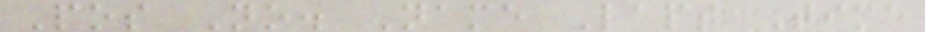Pos No. Name Laps Time
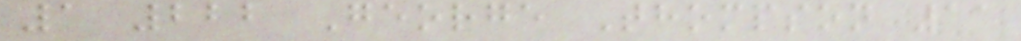1 222 George Thompson 11
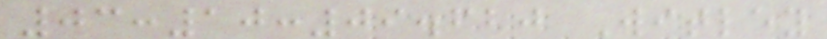03:10:09.620 Witley
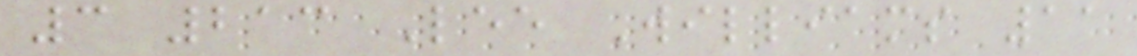3 213 Lee Williams 11
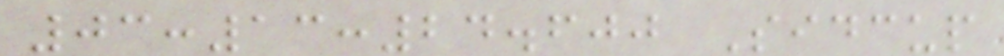03:13:24.600 Sidcup
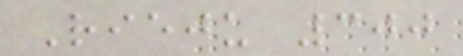Rieju 300
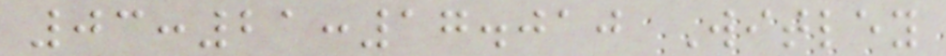03:21:17.010 Witley
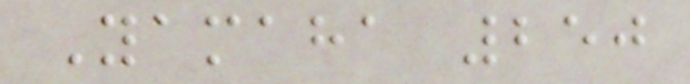Yamaha 250
